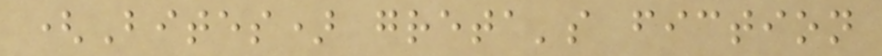(Bites) greta's fiction
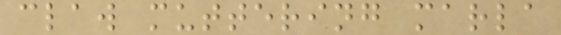claw muttering marla
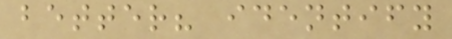better? identify
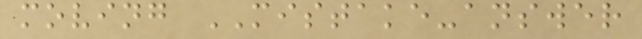moving MISTAKE-answer
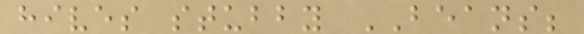hives stubby BEANS;
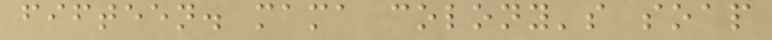fifteen. mama colony's soap
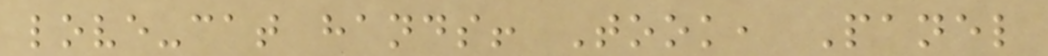love-cat hands! Took, Panel
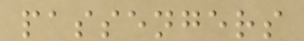passengers
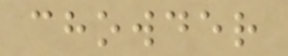chowder
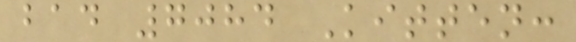bad 7084 Kitten:
